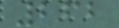262
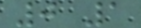0 1
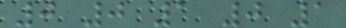0 0 1 0 1
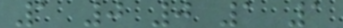1 0 0 1 1
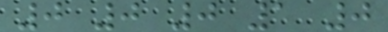0 0 0 1 0
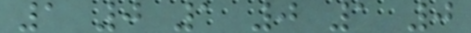1 0 1 0 1 0
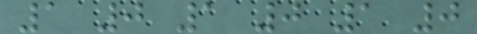1 0 1 0 1 0
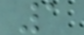1
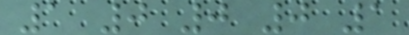1 0 0 0 1
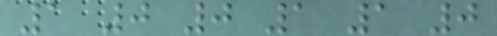1 0 0 1 1 0
